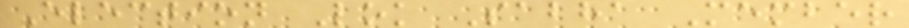Election Lok Sabha Member
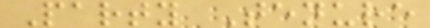Party Tenure
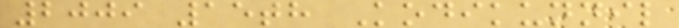2009 15th Kodikunnil
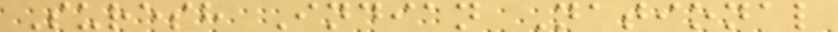Suresh Indian National
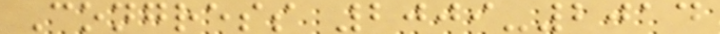Congress 2009-2014
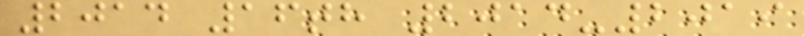2014 16th 2014-2019
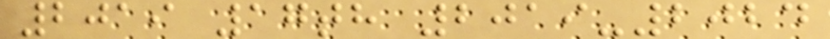2019 17th 2019-2024
